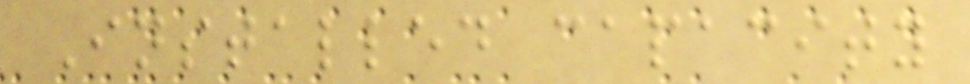Installed capacity
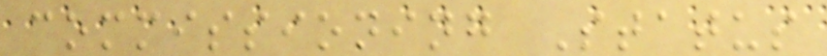commissioning Status
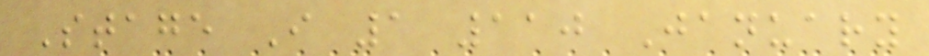Stage I 1 110 January
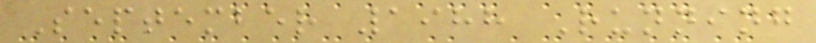September 1988 Running
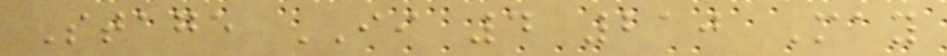Stage II 4 210 May
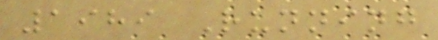1989 Running
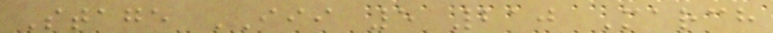Stage III 5 210 March
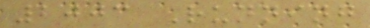2003 Running
